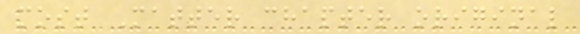most Matter chapter original
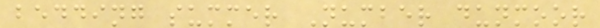bedding summer Number dunmoor
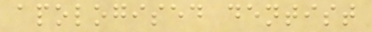apologised dentist
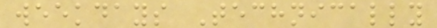weekdays Technically
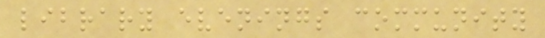library evenings community
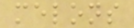melons
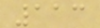113
